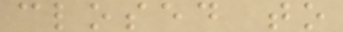closed to
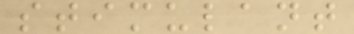stimulant
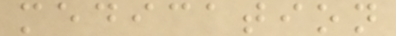medication
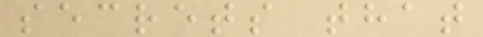secrets that
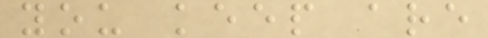you keep are
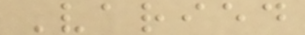Varied
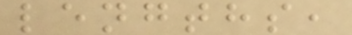lengths,
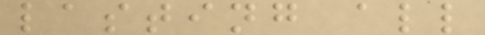lasting all
